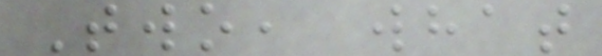Two, what
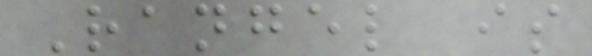Rangel is
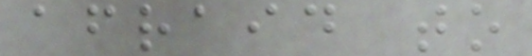afraid to
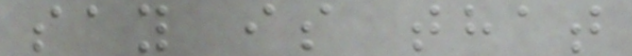say is that
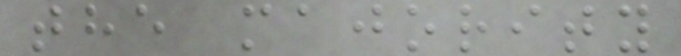the majority
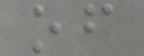of
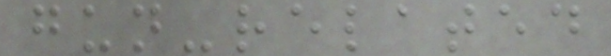gun-related
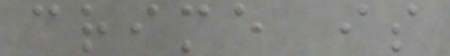crime is
